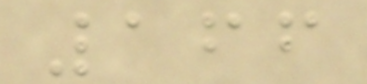166
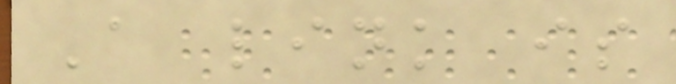A link is
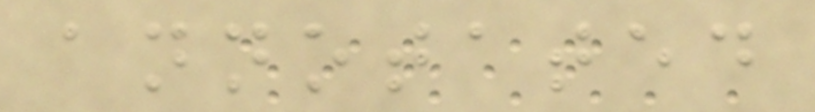annotated
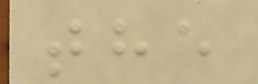the
